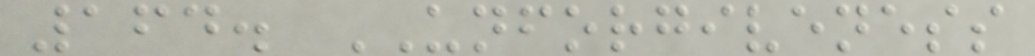164. UNFORGIVENESS
